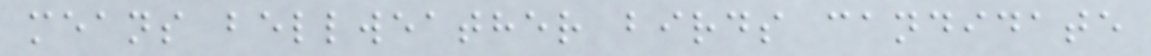means bellweather birds candidate
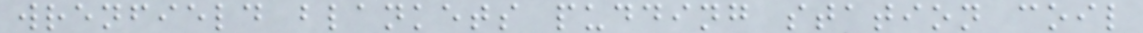wrenfield blankets pudding station coil
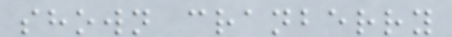shown cranberry
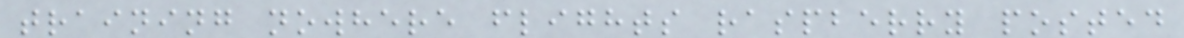training nowhere flights raspberry posted
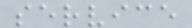service
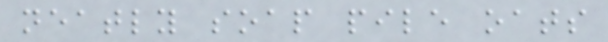neatly soap pile oats
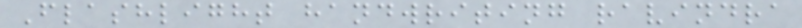Flashlight handwriting ravindra
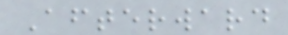Afterward
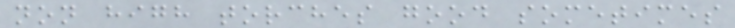non high torches good sometimes
